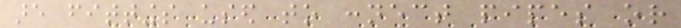are fittings used to connect pipes or
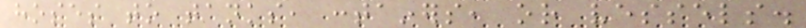hoses to tanks, containers, or vessels.
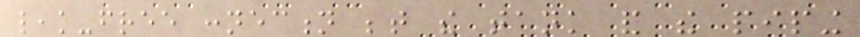leak-free connection between the tank and the piping
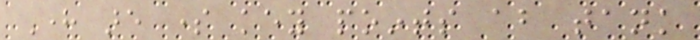Here are some key points about tank
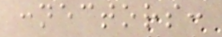connectors:
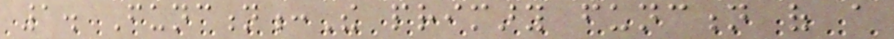1. Function:The primary function of a
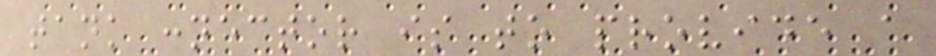tank connector is to provide a
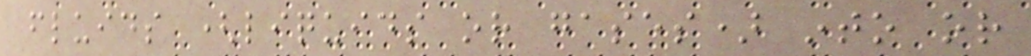fluids (liquids or gases) into or
